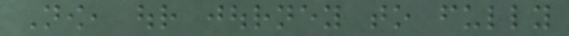Now, our journey to fully
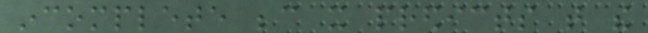incomplete because it predicts that the
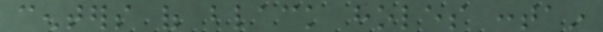centers of black holes contain
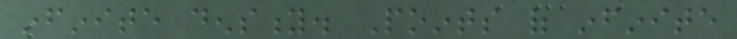infinite density. Points of infinite
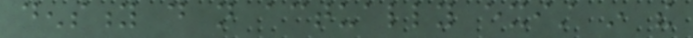density do not actually exist in the
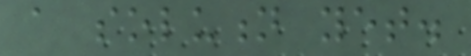a solution yet.
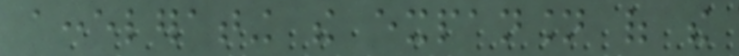accelerating the expansion of the
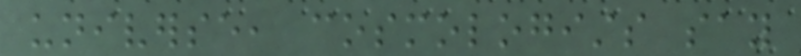universe, cosmologists say
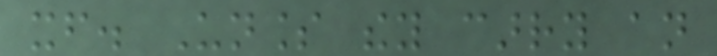itself. Unless they carry an
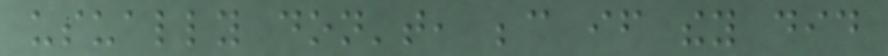usually don't, because if they did
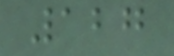127
